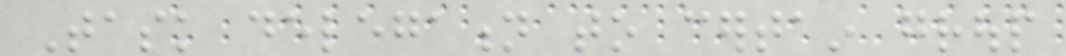Task delegation to certain group
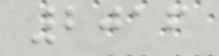2016
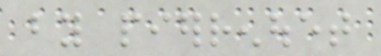by pierrenouet
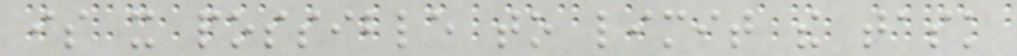is it possible to limit the task
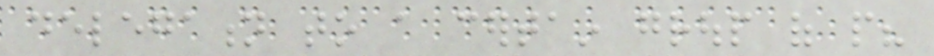delegation to a certain group of people?
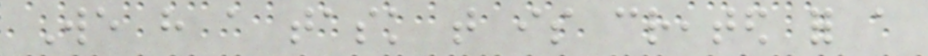We have a task that is created for a
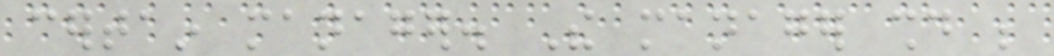certain manager. The manager should be
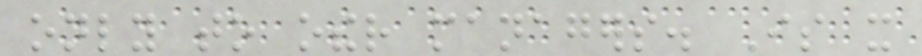only to other managers. Is it
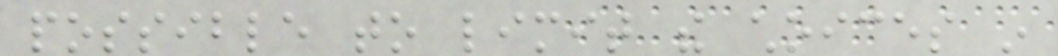possible to limit the choices in
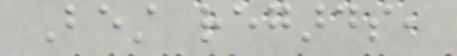Best regards,
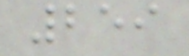259
